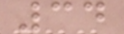34
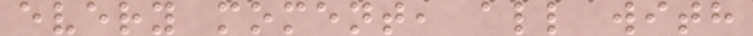every moment, all with
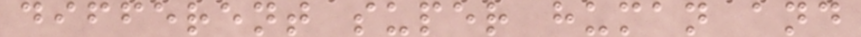different super human and
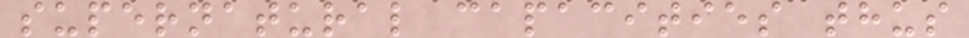supernatural capacities thus
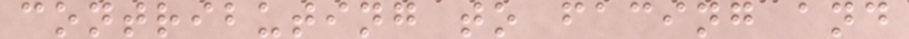contributing to facing and
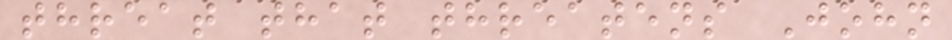threat that threatens John
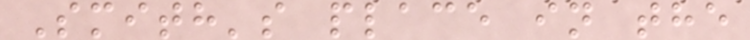Smith's place in the
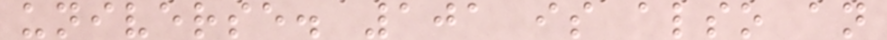universe. 101 is also an
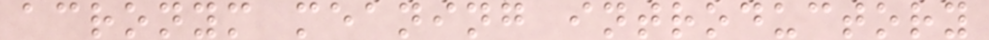acronym meaning introductory
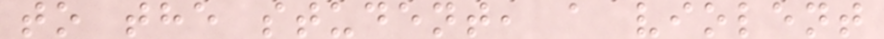to the student, a violent
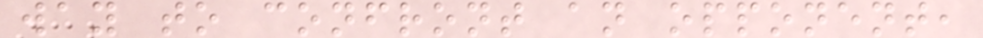way to confront an opponent,
